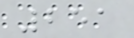251
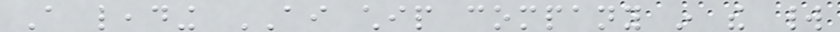A leading AI chip company in the world
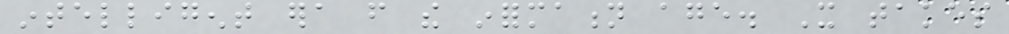intelligent era from the information age. It takes
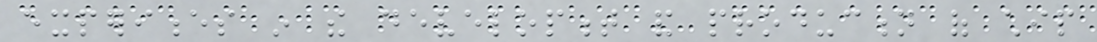experiences in the development and production of chip
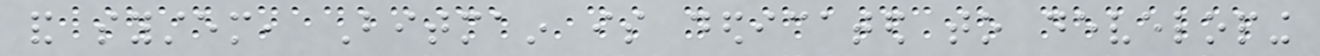and system, Bitmain is dedicated to developing
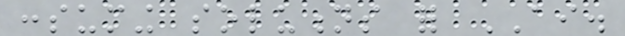consuming solutions for AI.
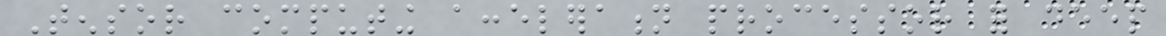Tensor computing acceleration processor for deep
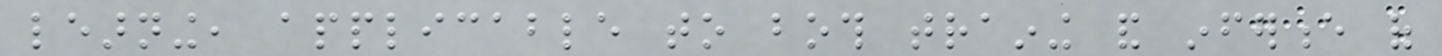learning, applicable to both training and inference of
